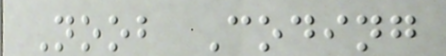Noob Coding
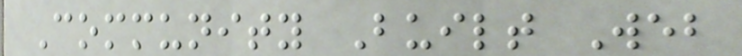Community Built Web
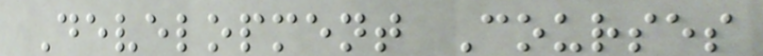Development Courses
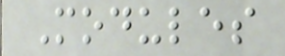Modules
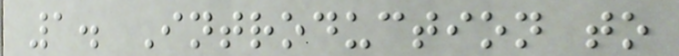1. Introduction to
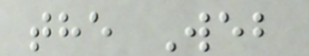the Web
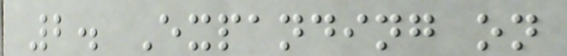2. Expanding on
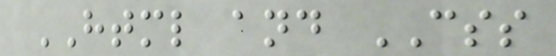HTML and CSS
